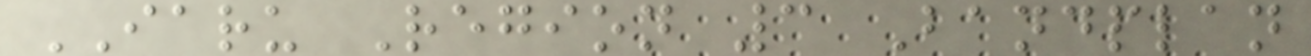IARU Region 3 Bandplan
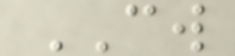CW
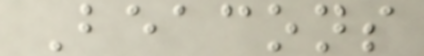Beacons
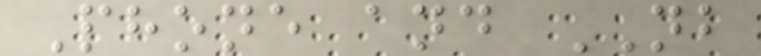Phone and NB
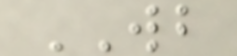WB
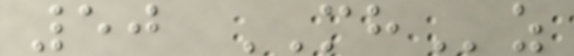50 MHz
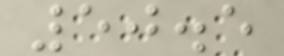50.5
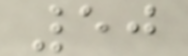50
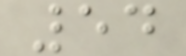54
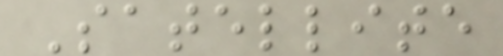Satellite
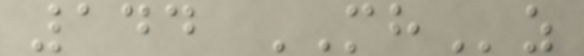144 MHz
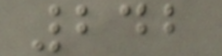242
